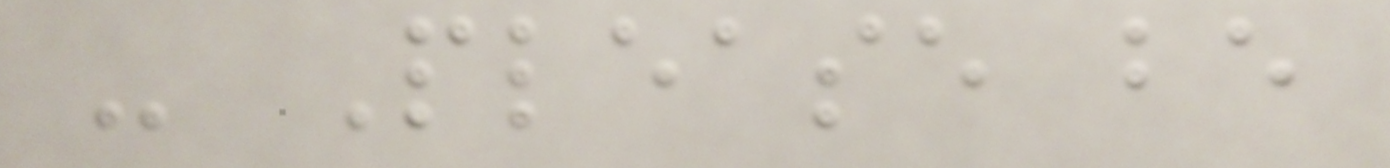- Please be
